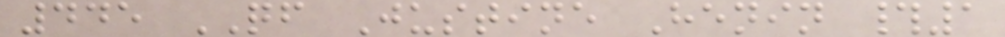445 QF Justine Henin #1
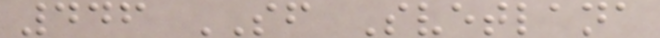446 SF Svetlana
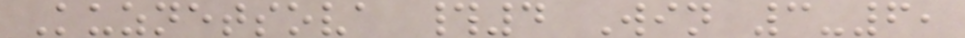Kuznetsova #4 Win 3-6,
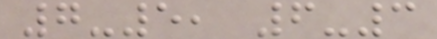7-5, 6-3
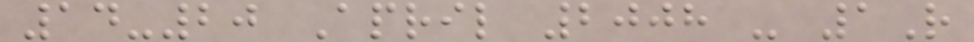14-20 April 2008 - 1R
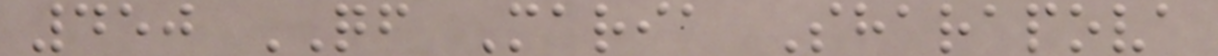450 QF Maria Sharapova
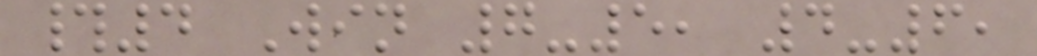#4 Win 7-5, 4-6,
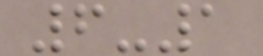6-1
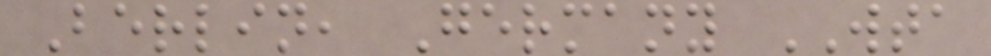Berlin, Germany WTA
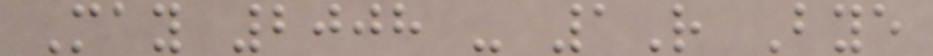May 2008 - 1R Bye
